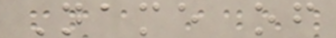Name of
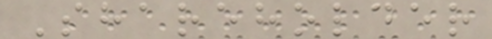Shareholder
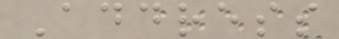Address
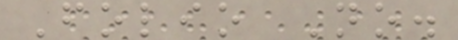Folio No.
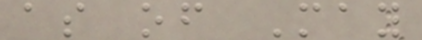as of May
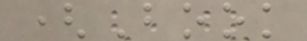(Book
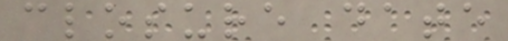closure date
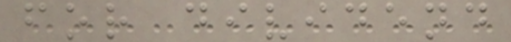for dividend
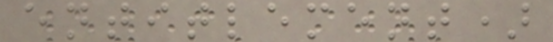entitlement)
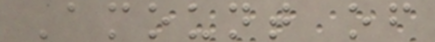Amount of
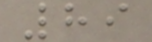89
